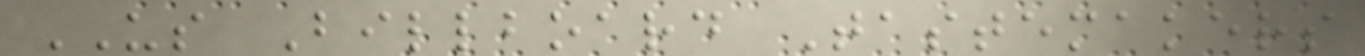US Billboard Tastemakers
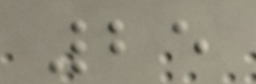25
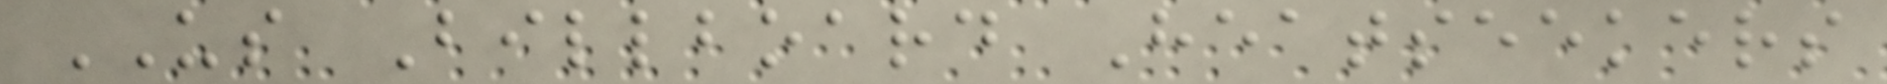US Billboard Heatseekers
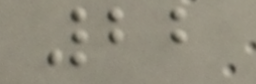22
